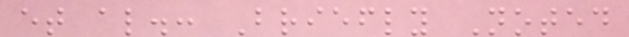et al.: Briefly Noted
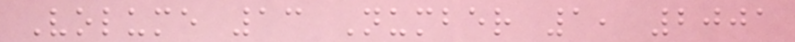Volume 13 Number 1, 2001
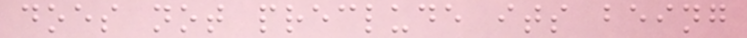does not preclude its being
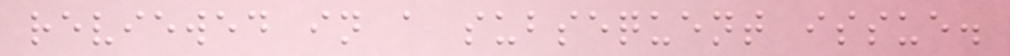reviewed in a subsequent issue.
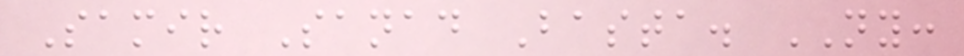Samir Sanad Basta. NY:
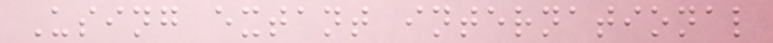Using extant international
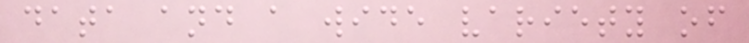data and a wide variety of
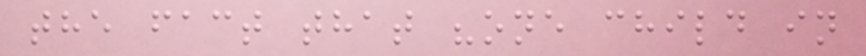the fact that "one child in
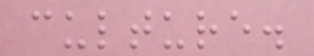culture.
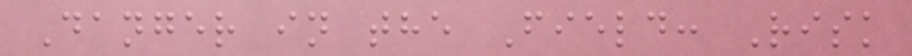Danger in the Field: Risk
